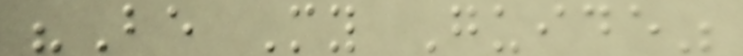"Be My Guide"
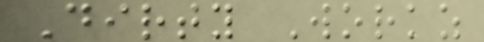Dirty Workz
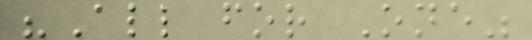"All for One"
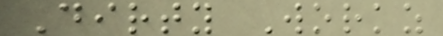Dirty Workz
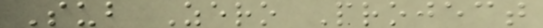Sub Zero Project
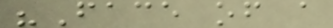"Face of a
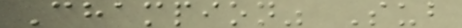Champion" Sub
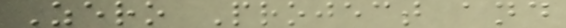Zero Project and
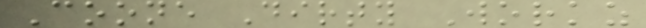Coone Dirty Workz
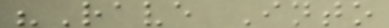"Rave Into
